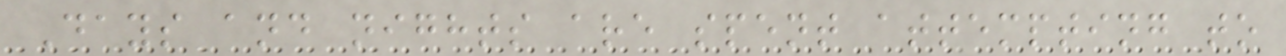Days and nights are spent attempting to
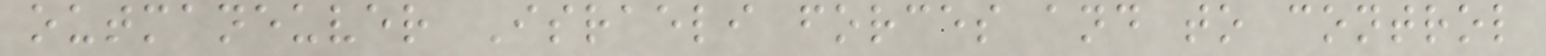outmaneuver Israeli forces and to control
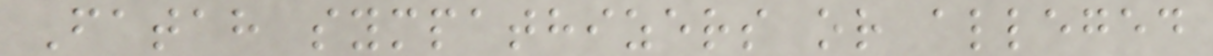Fatah sympathizers or alleged
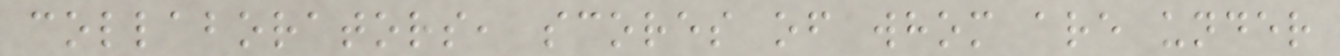collaborators, scores of whom are under
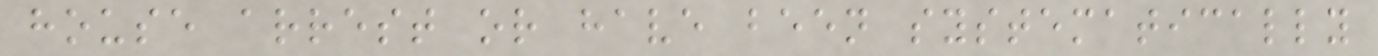house arrest or have been systematically
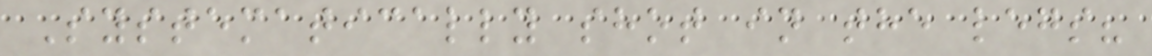Systematically shot in the legs?
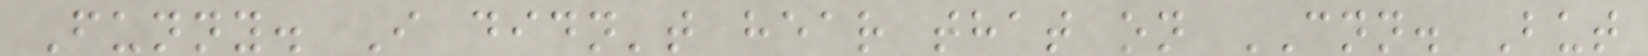Funny. I didn't hear that on CNN. But
